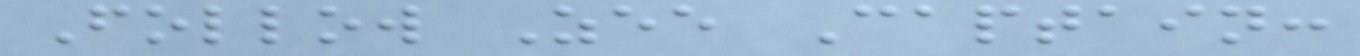Follow Zee Captain:
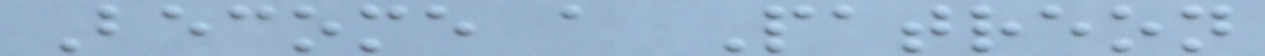Become a Patreon
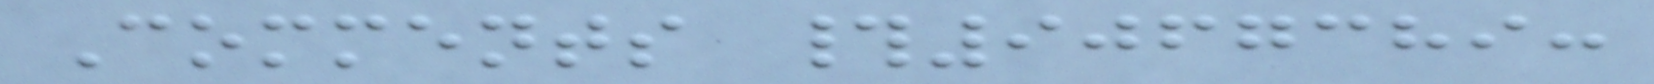Comments #9067389:
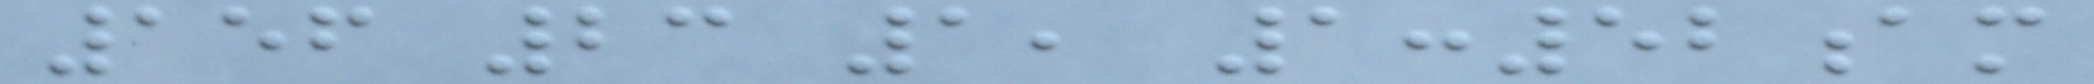156 23 1, 1:52am
